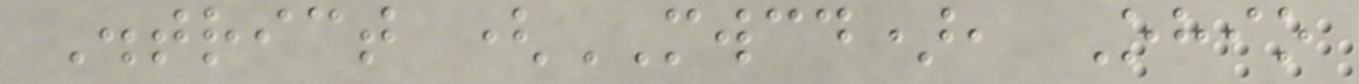District (MWCD), Ohio
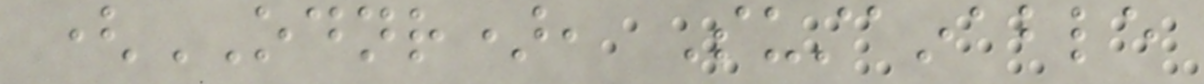(ODNR), Sustainable
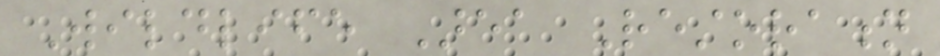Wildlife Area Restoration
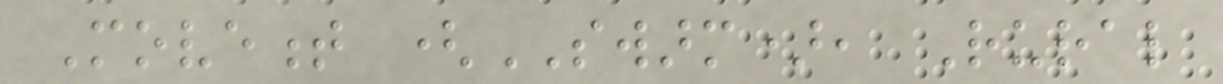Movement (SWARM), Rural
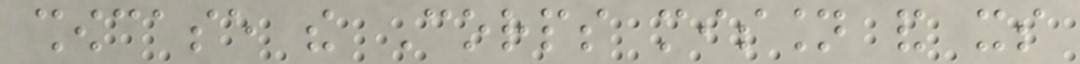showcase the Corps mission and its
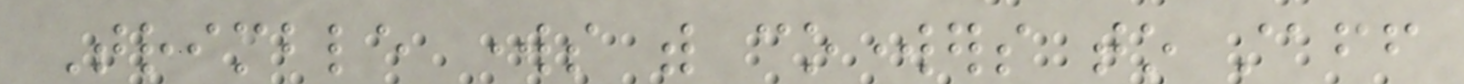Trimble works with coworkers to staff
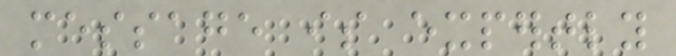message is expertly
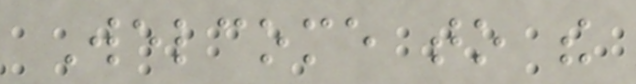Welcome to the
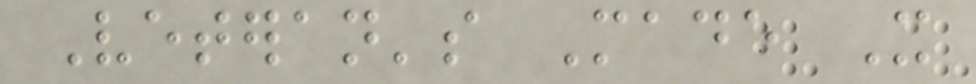Veteran's Made It
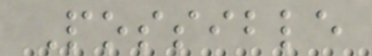Possible
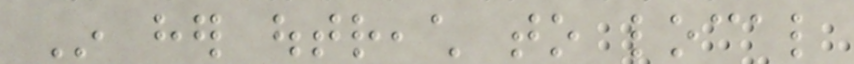In her outreach to local
